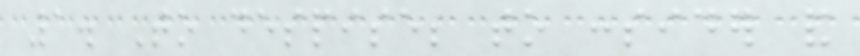1. To despise; to consider and
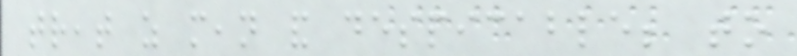treat as mean and despicable; to
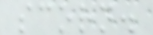scorn.
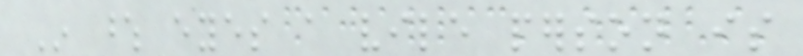In whose eyes a vile person is
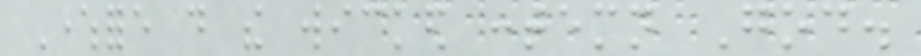Wherefore do the wicked contemn God.
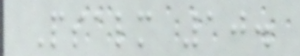Psalm 10.
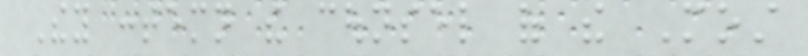They contemn the counsel of the Most
